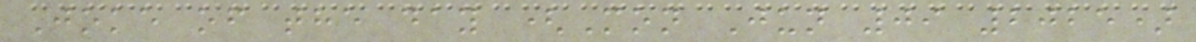Joke of the day (Mon Jun 09 2025)
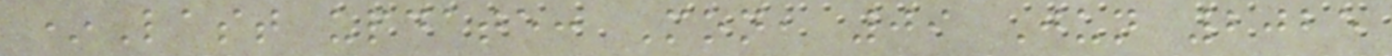*Last update: Mon, 09 Jun 2025
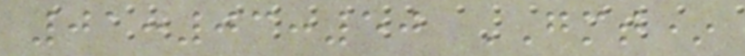01:03:50 GMT*
